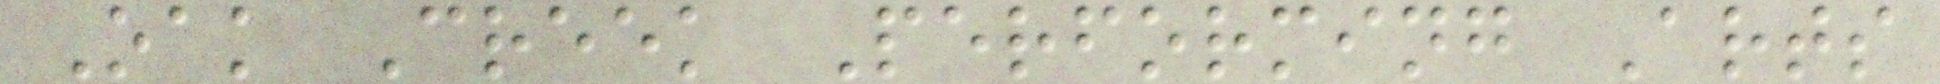Oak Creek Performing Arts
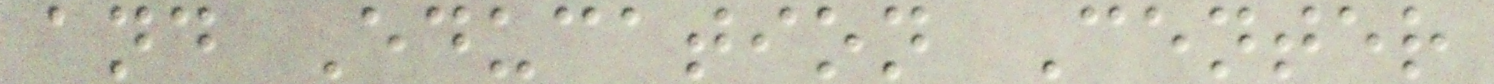and Education Center
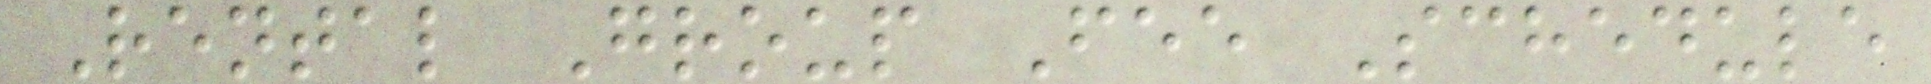Rental Group Fee Schedule
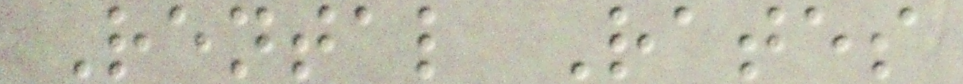Rental Rates
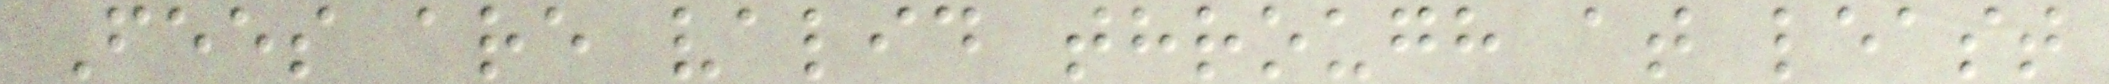Fees are valid through at least
